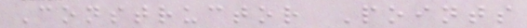Constructor Points
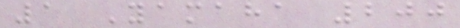1 Yamaha 200
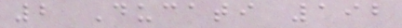2 Ducati 192
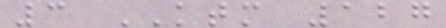3 KTM 127
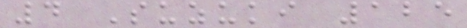4 Suzuki 125
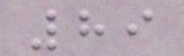89
